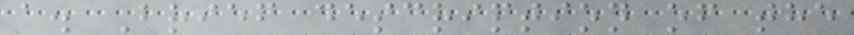a. Brief description of the
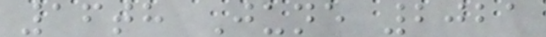16th June 2021
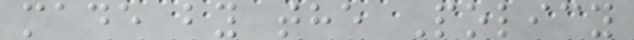made by the Policy
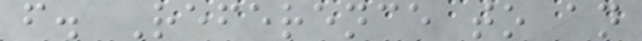f. Reference to an
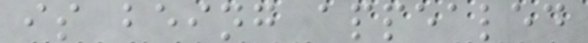is being appealed
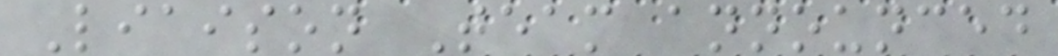Liaison Team announced
